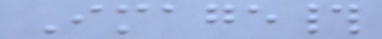Image#
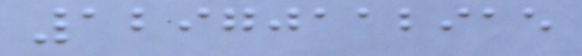12970112915
